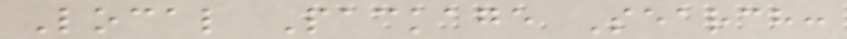Local Package Search:
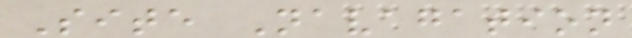Site Navagation
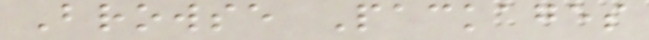Browse Packages
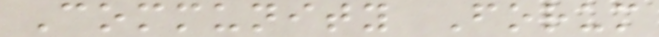Community Forum
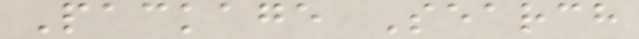Package Search
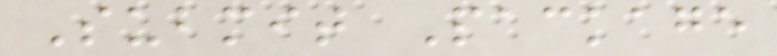Submit Package
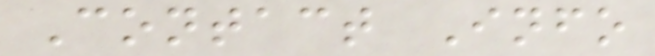Contact Info
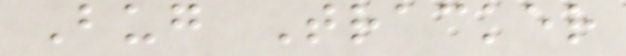Bug Tracker
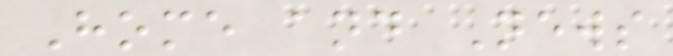Home and News
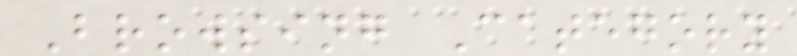Browsing Category
